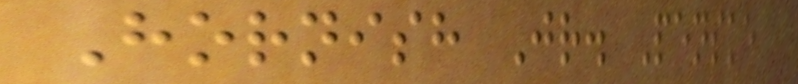Hornish Jr. Penske
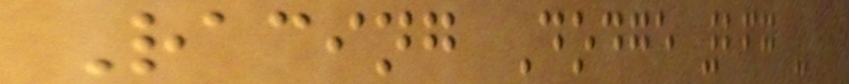Racing Dodge 267 -
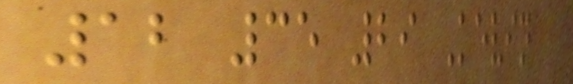12 35 29 Kevin
